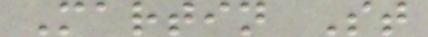Martin St
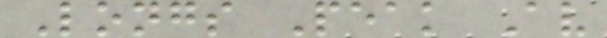Longs Peak Av
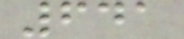641
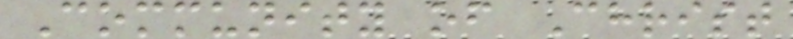Community of Christ
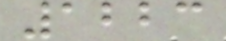1223
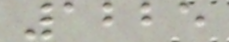1225
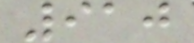910
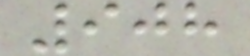908
